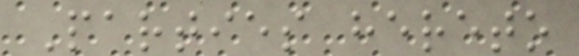Parties hereto
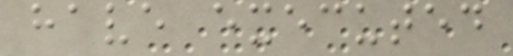have executed
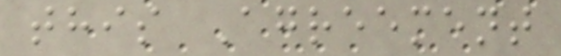this Agreement
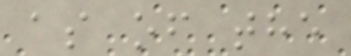as of the
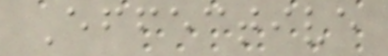Effective
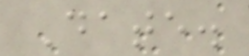Date.
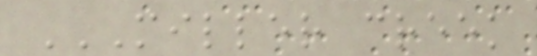MILLER CREEK
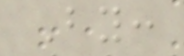By:
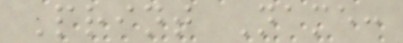Print Name:
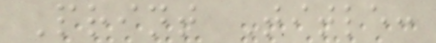Print Title:
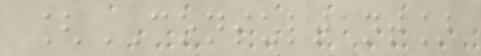[CONSULTANT]
